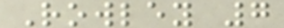Rowley 7
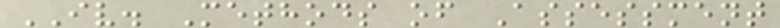IV. Methods of Assessment
